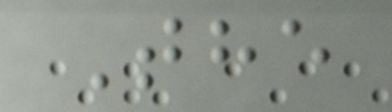The
